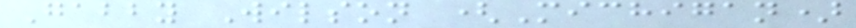Gabby Wilson (Michigan)
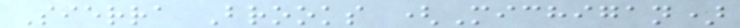Sierra Brooks (Michigan)
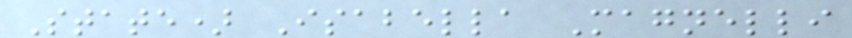State) Isabella Magnelli
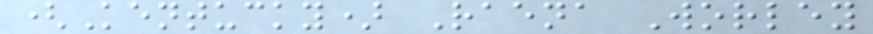(Kentucky) Raena Worley
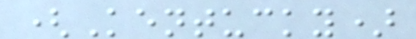(Kentucky)
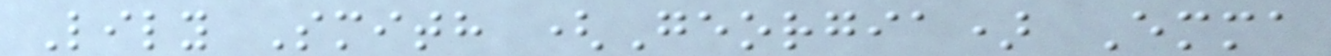Lily Smith (Georgia) Emma
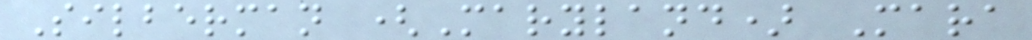Silberman (Maryland) Mara
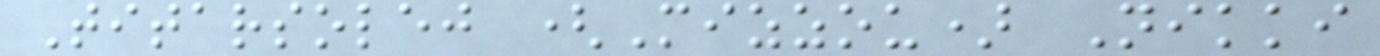Titarsolej (Mizzou) Nikki
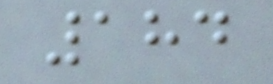184
